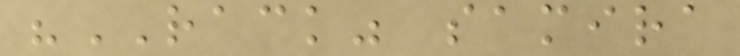"RACK" samira
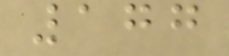177
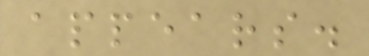appears.
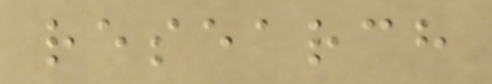research
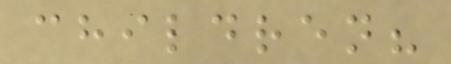children?
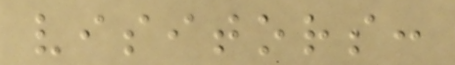visitors:
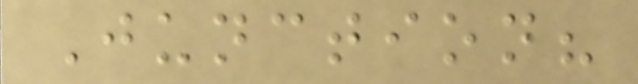Junction?
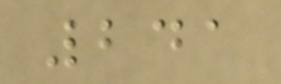241
